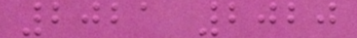2021 2020
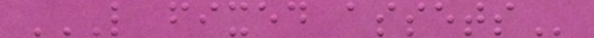L FIXED ASSETS
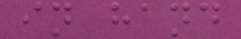in hand
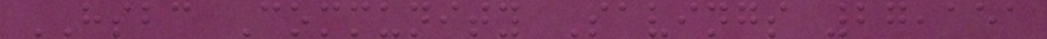HSBC Community Savings 27,151
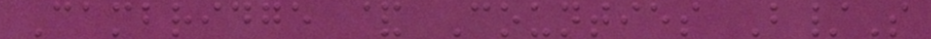Cambridge & Counties B/S
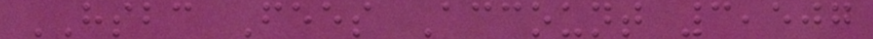HSBC Fees Account 3,507
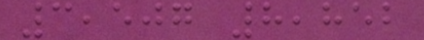3,507 8,852
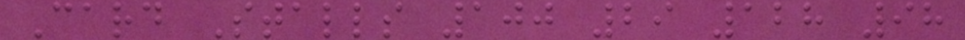Card Stalls 100 29 128 98
